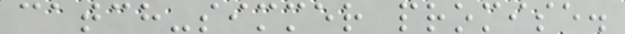catch-simmer promise.
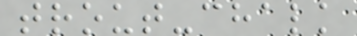trout-chalk
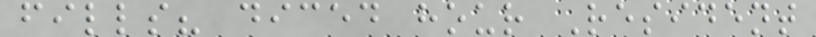fills? diced hour Resident
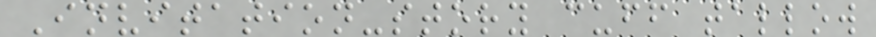Invitation-story cuff tallow
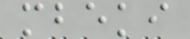mbeki
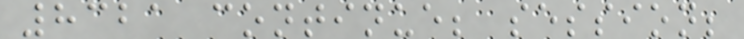8321 continue; session;
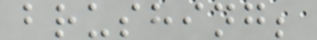brushing;
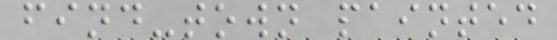find-town painted
